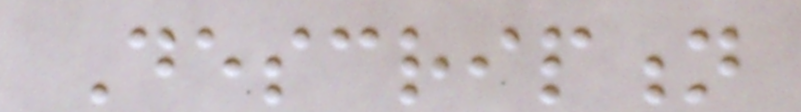Description
